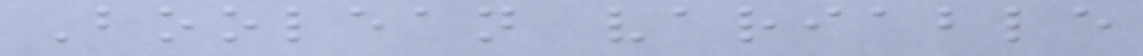Boolean variable
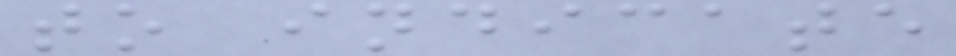to indicate
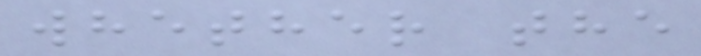whether the
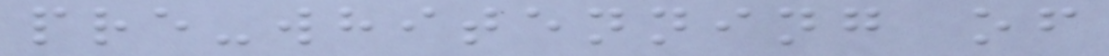pre-whitenning of
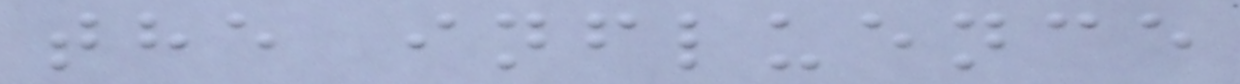the influence
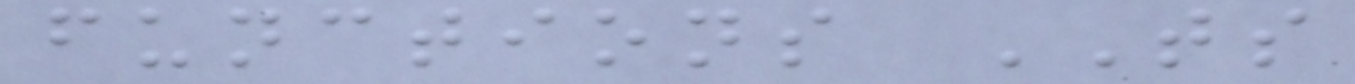functions TS
